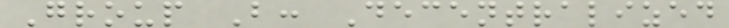Group B: Decentralized
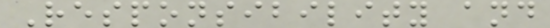Responsibility and
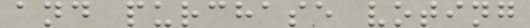and purchase voting
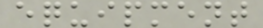equipment
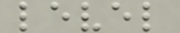level
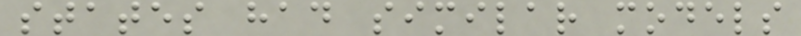states had similar models
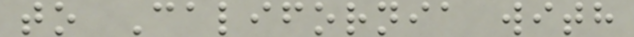to California with
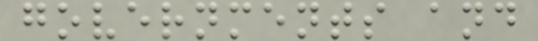governments and
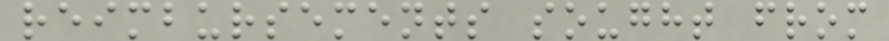reimbursements sought from
